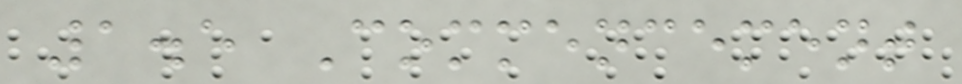1.5 Commencement
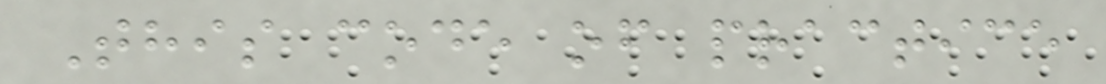This code of practice
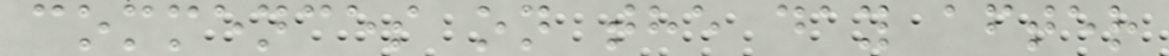commences on the day after
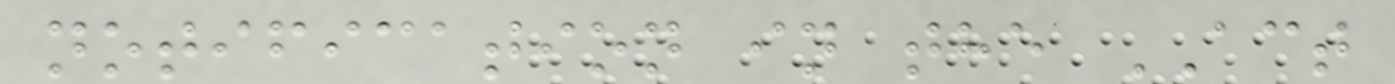notification in the ACT
